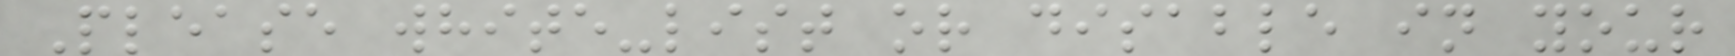Please white-list or disable in your
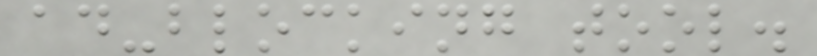ad-blocking tool.
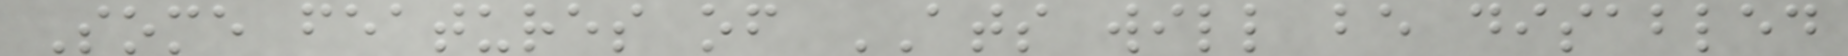Some features of ATS will be disabled
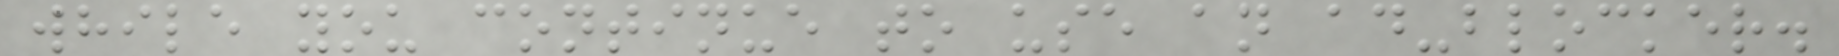while you continue to use an ad-blocker.
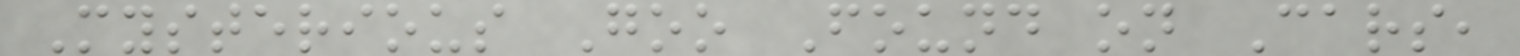Mysterious Goo Found on Cars,
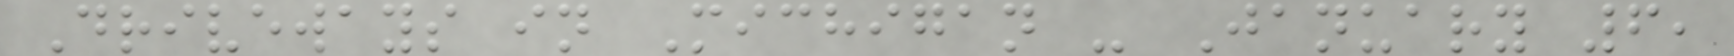Driveways in Michigan - January 6,
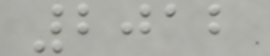2012
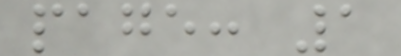page: 1
